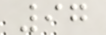97
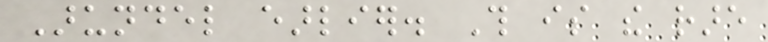Arundel earlier. This is the rare
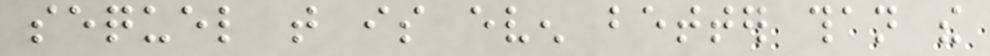sequel that is even better than the
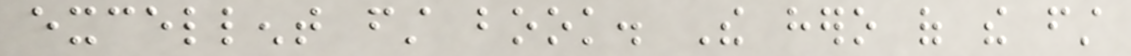excellent first book. The hero of the first
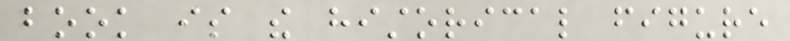book is the historical figure
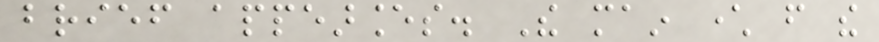brief appearances. The main character from the
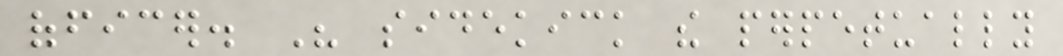officer. His sidekick the perpetually
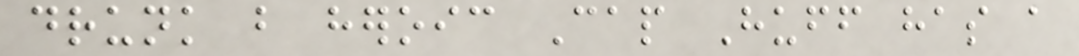drunk but heroic Cap Huff has a
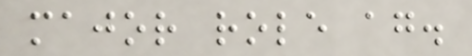major role again.
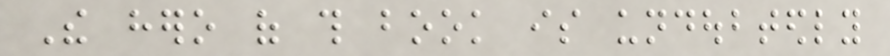The hero of this book is undoubtedly
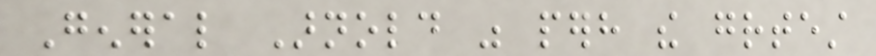General Arnold was perhaps the greatest
